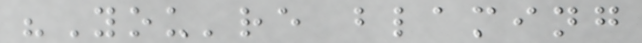"You're blaming
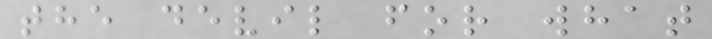the devil for what
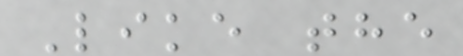Like the
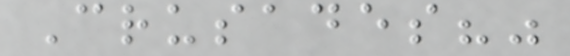Crusades?"
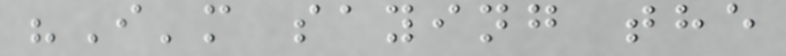"I'm saying the
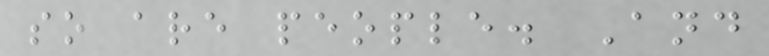so are people. And
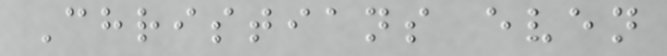Christians even
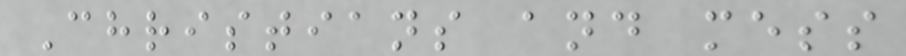Christians and mess
